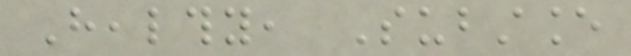Healthy, Substance
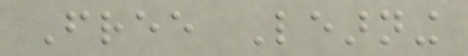Free Learning
